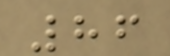86
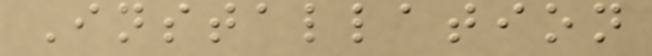Installation
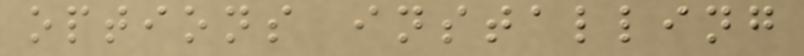options installing
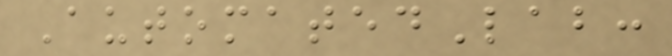AutomatedLab:
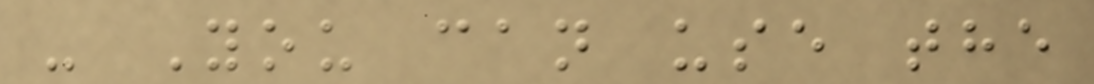- You can use the
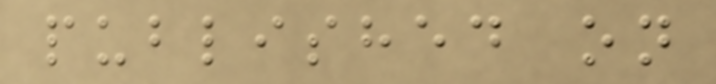published on
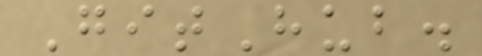GitHub.
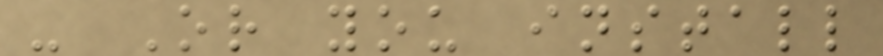- Or you install
